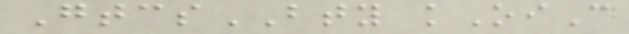GtcsBTY kOiC
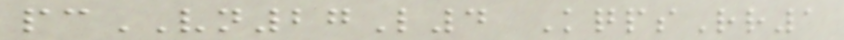pcVN27L4 KqpsRr1
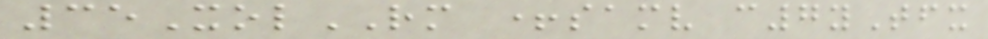35XolRM +samv c7yTfx
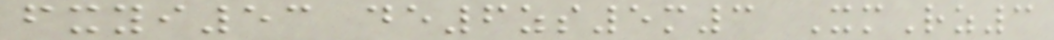fxyi53 de6zs5m3 XmRz3
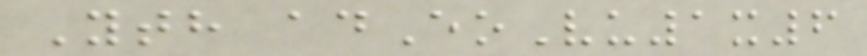Yth adEoVu1x6
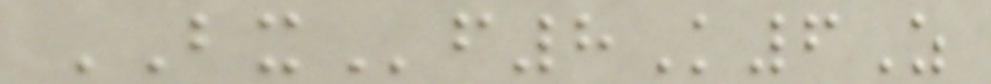BXf8K6Z
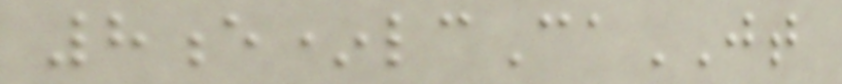8e*lcCaJT
